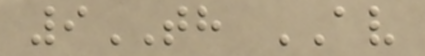9TH AV
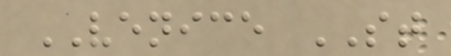VENICE ST
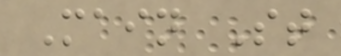Main St
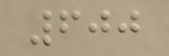600
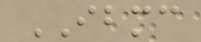IBMC
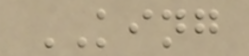KING
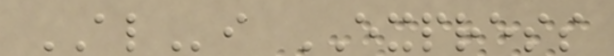ALi EXPRESS
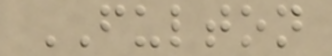FULTON
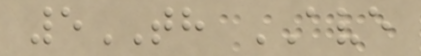5TH AVE
